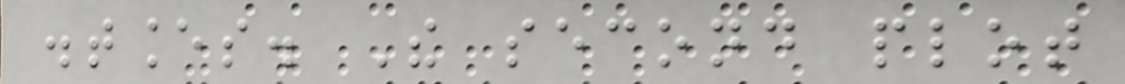distances. The second plot
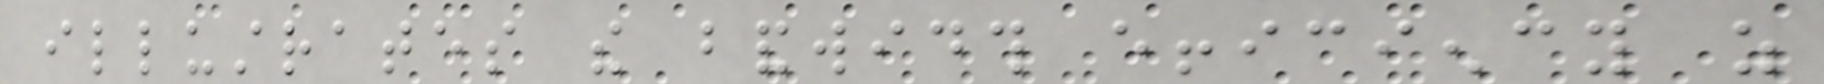illustrates the bandwidth efficiency as
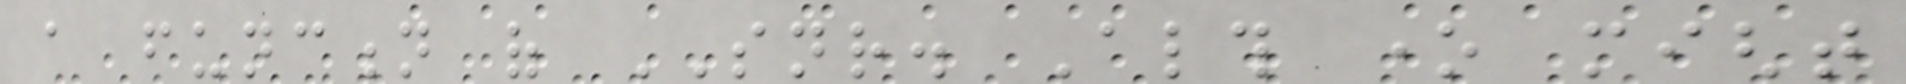a function of SNR. Although one might
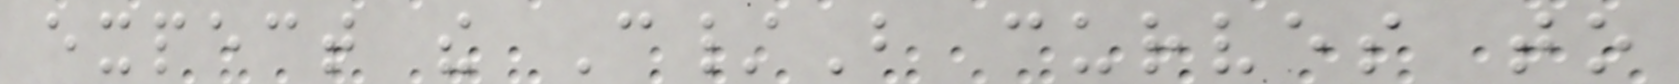expect the C/B curves to
